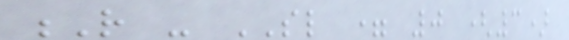R - SL = 0 (3)
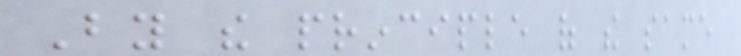By the principle of the same
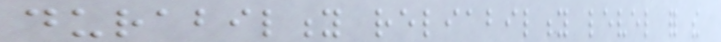durability reliability level for the
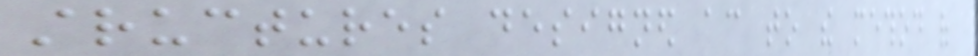structures designed according to the method of
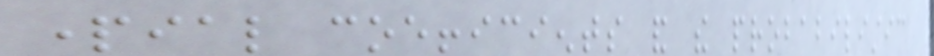partial coefficients and the probabilistic
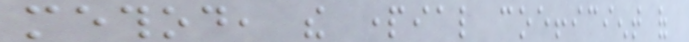method, the partial coefficient of
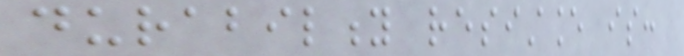durability resistance is:
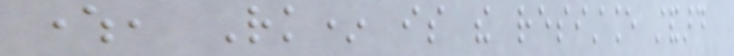where, Rk* is the resistance standard
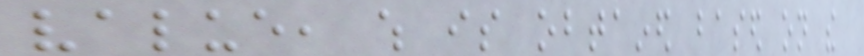value, which is obtained based on the
